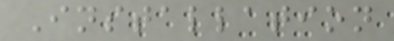Installation
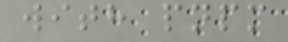with pnpm
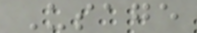Usage
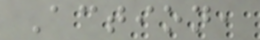Action,
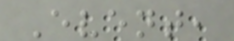Event,
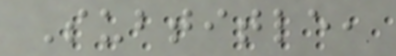Subtitle,
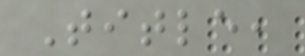Title,
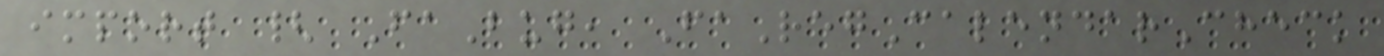import { FaBug, FaRegCalendarCheck
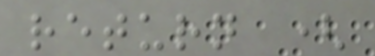return (
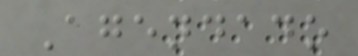Agendado
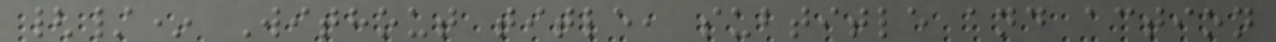{/* Without title, subtitle and action
